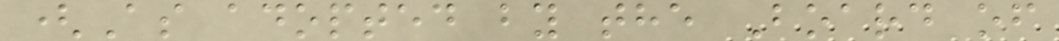(As adopted by the Board of
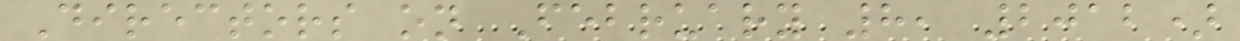Directors on February 8, 2012)
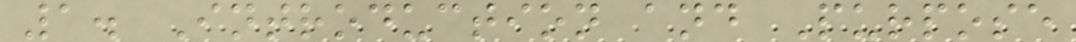1. Introduction and Purpose
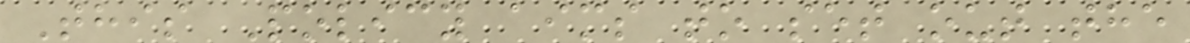This Policy aims to set out the
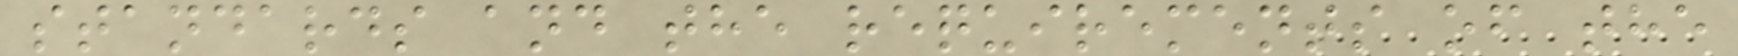standards and the requirements of the
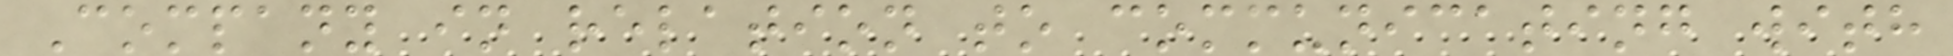Company in relation to communicating with
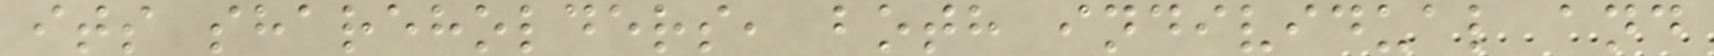its shareholders, both individual and
